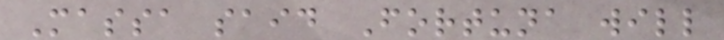Massa said Fortuna will
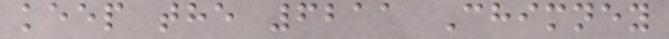keep the 6211 Chimney
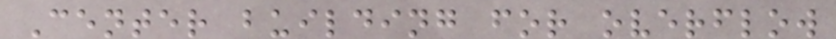Center building for overflow
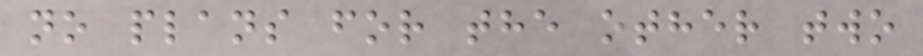no plans for the other two
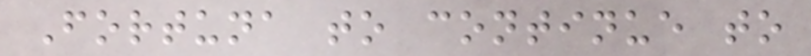Fortuna to continue to
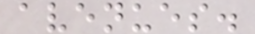avenues.
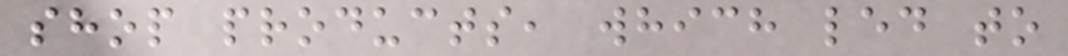shop products, which led to
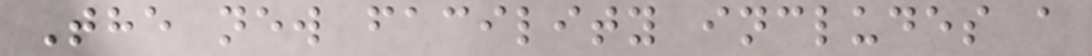The new facility includes a
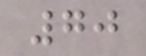70
